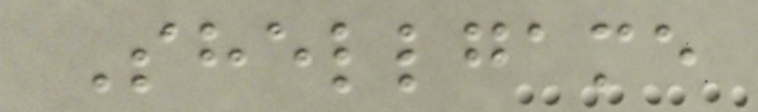Shellgame
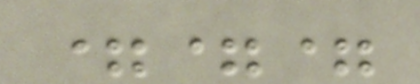===
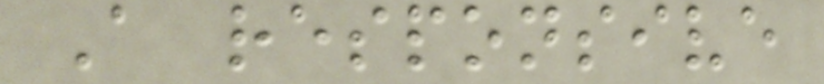A responsive
